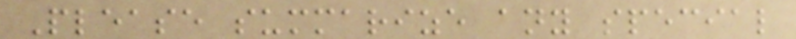Please summarize any special
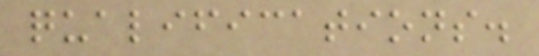qualifications.
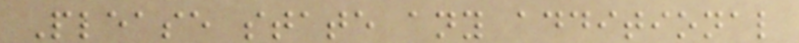Please state any additional
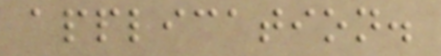application.
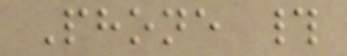Phone #
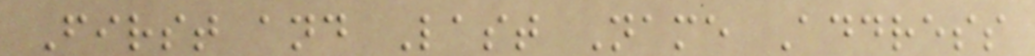First and Last Name Address
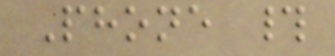Phone #
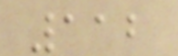112
